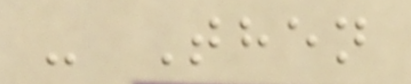- Then
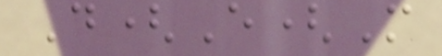D(E(M
